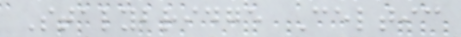Stalybridge Celtic
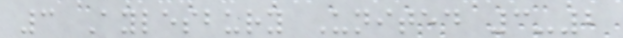3 Aylesbury United 3-2
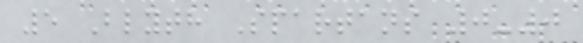5 Blyth Spartans 0-0
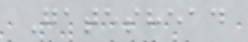Gateshead
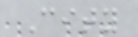City
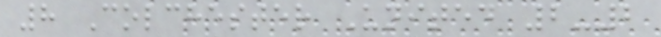8 Colchester United 2-2
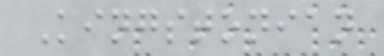Kingstonian
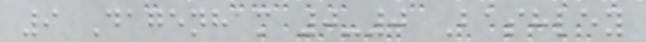9 Dagenham 0-0 Bashley
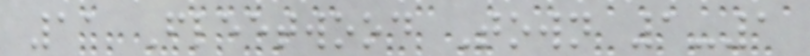11 Fleetwood Town 1-1
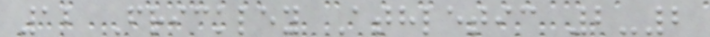12 Frickley Athletic 2-2
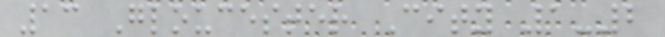13 Gloucester City 1-2
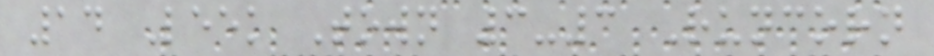14 Leek Town 3-3 Runcorn
